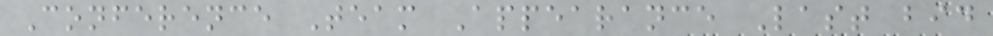Conference Team Appearance Last bid
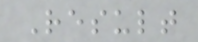Result
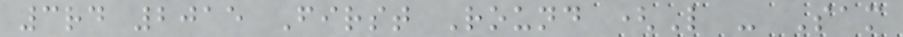3rd 2015 First Round (L - Sam
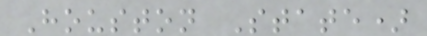Houston State)
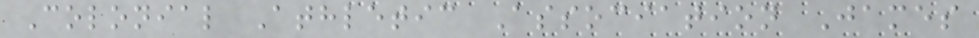Colonial Athletic Association James
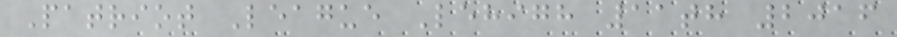Patriot League Lehigh 11th 2016
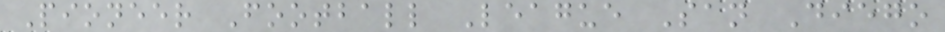Pioneer Football League San Diego
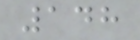148
